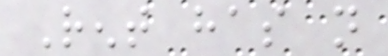Rent has not
